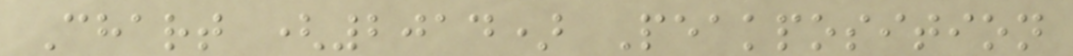Chart (2014) Peakposition
